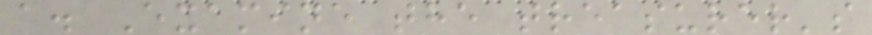a. Examine the treasurer's
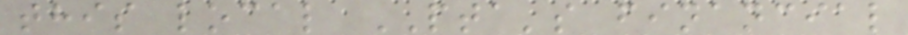this local PTA's financial
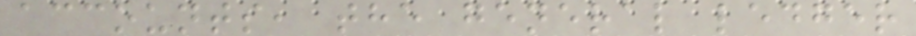accounts, the general ledger
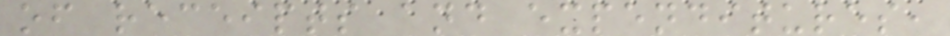of receipts and expenditures,
